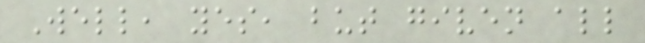Well, yes, but given all
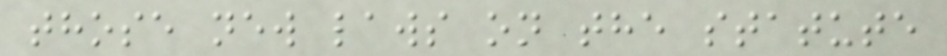those new laws on the statute
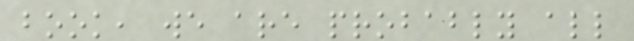book, we are probably all
